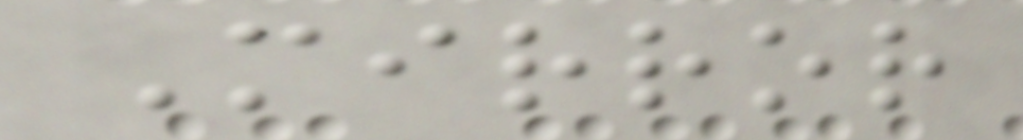Mirror
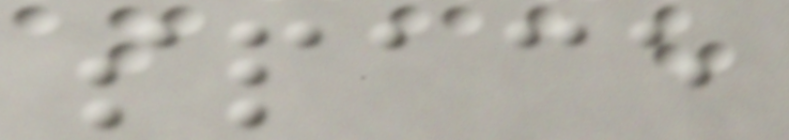space
